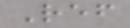Ref
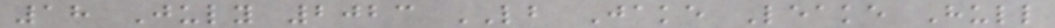18 July 2023 LB Jake Leake Hull
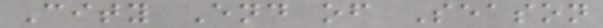City End of Season
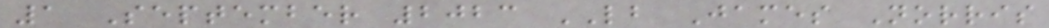1 September 2023 LB James Norris
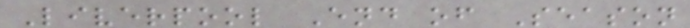Liverpool End of Season
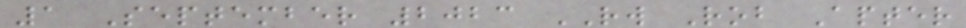1 September 2023 RW Rob Apter
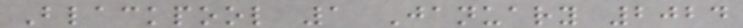Blackpool 1 January 2024
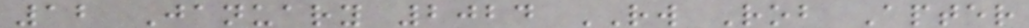12 January 2024 RW Rob Apter
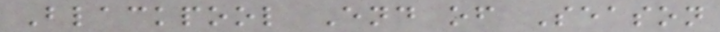Blackpool End of Season
